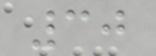30
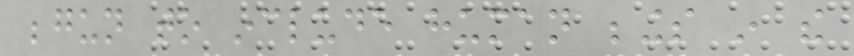begun to include human beings in the
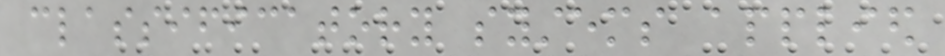classificatory systems applied
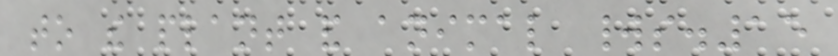to the plant and animal worlds.15
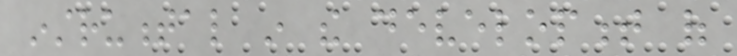instrumental in the development of
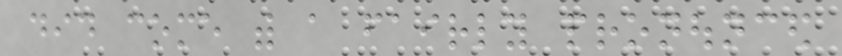did come with a fairly pronounced
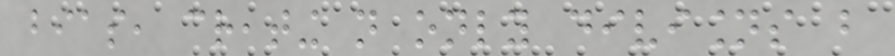bias, creating not only divisions but
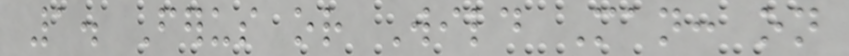1. Ferus or Wild Man: on
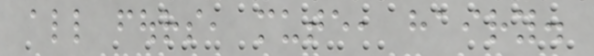all fours, mute, hairy.
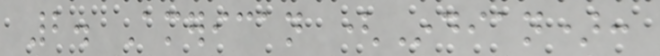2. American (Indian):
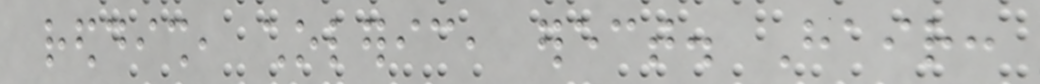reddish, choleric, erect. Hair:
